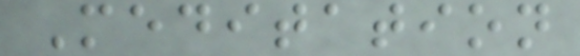Meditation
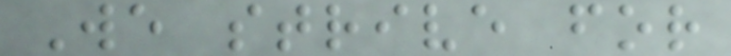We strive for
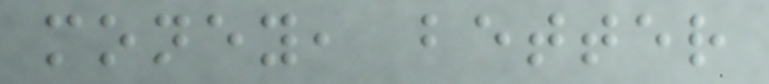money, better
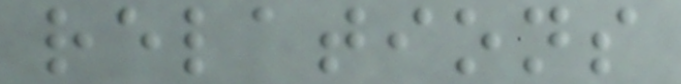relations
